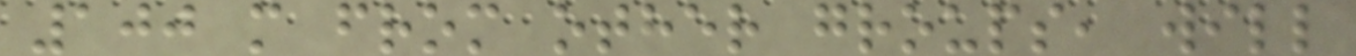100 m from other groups, will
